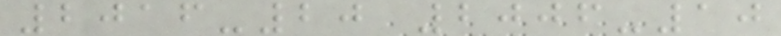2016-20 2006-10
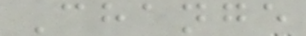Change
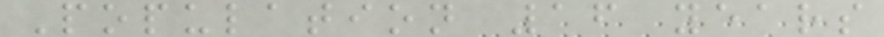Population 16 years
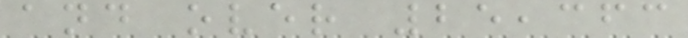and over 25,363
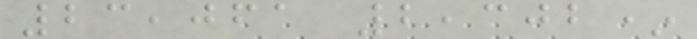23,061 2,302*
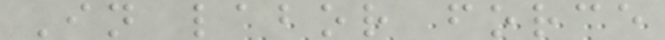In labor force
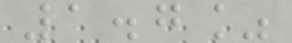1.7%
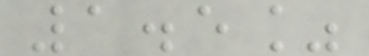1.5%
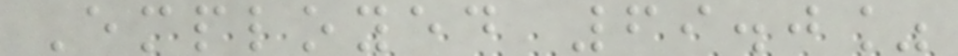Employed 69.0%
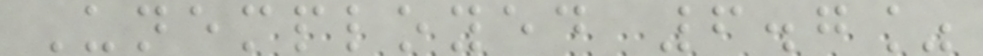Unemployed 6.7%
